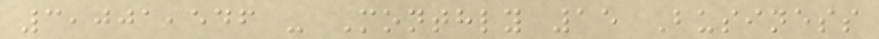3,001,546 - Monthly 15 Business
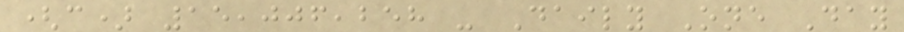(c) 15,006,258 - Daily One Day
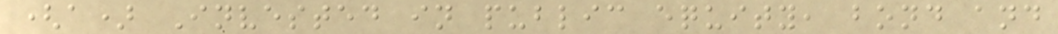(a) Invested in public equity, bond and
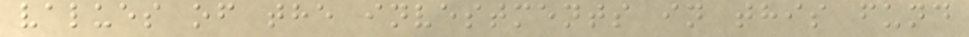values of the investments in this fund
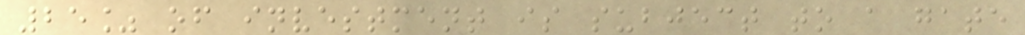25% of investment is subject to a gate
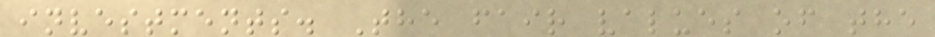investments. The fair values of the
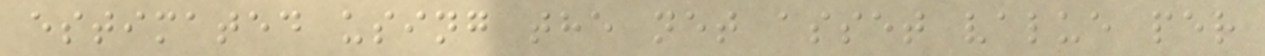estimated using the net asset value per
